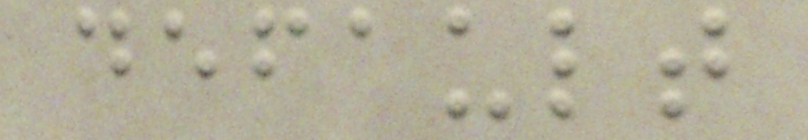default
